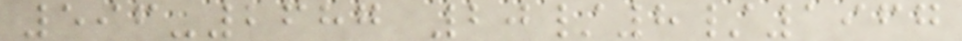596-2687 20/8/1967
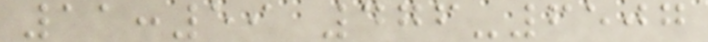11:59 476-6507
